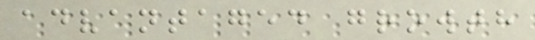advantaged growth
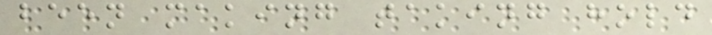been making taking hold
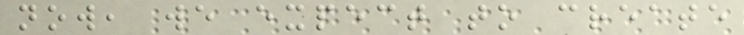now, we expect to create
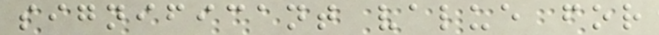significant value for
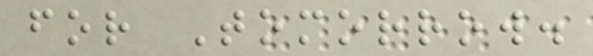for Tomorrow.
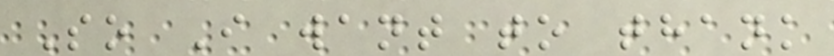So I want to thank
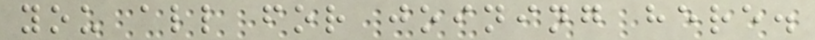you all for joining here.
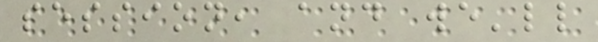session, and we'll
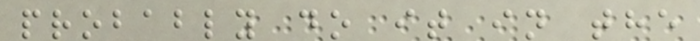probably do it in the
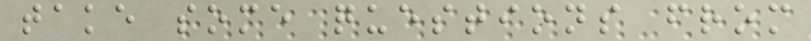take some questions from
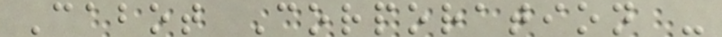Cabot Corporation -
